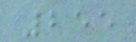255
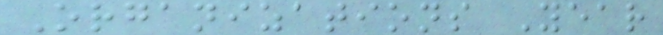Organizations Year
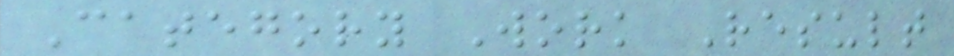Category Work Result
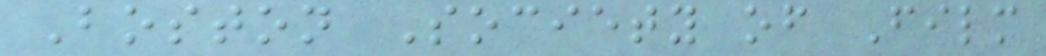Boston Society of Film
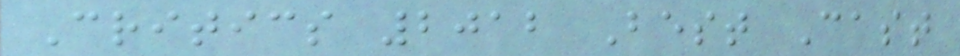Critics 2012 Best Cast
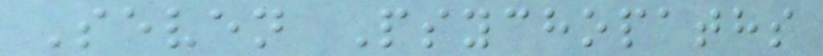Seven Psychopaths
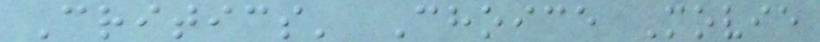Critics' Choice Movie
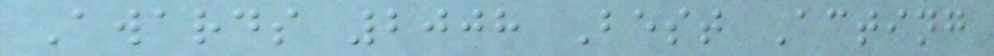Awards 2008 Best Acting
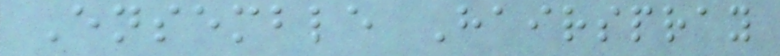Ensemble Hairspray
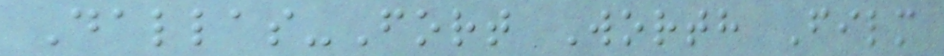Dallas-Fort Worth Film
